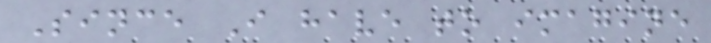Since I have to imagine
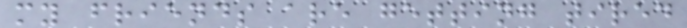my friends are getting tired
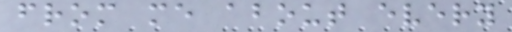from me about every
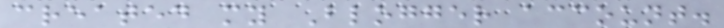created my Blogger account.
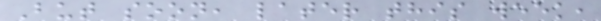But soon, later this week,
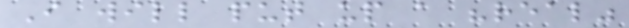I will put up a "real"
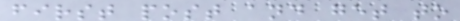first post and get to
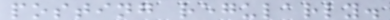posting regularly.
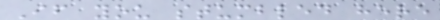If you stumbled here
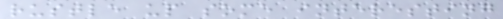rustle up some interesting
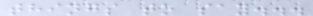things to say...
